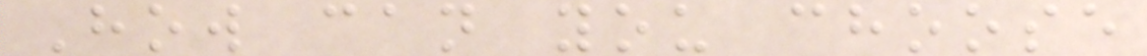How can you choose
